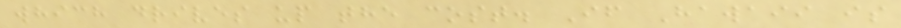which drives up the cost. If Hawaii is
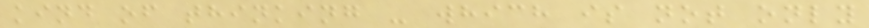kind of thinking - which is not only
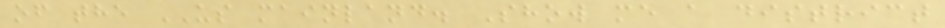of the US mainland. Show me a district
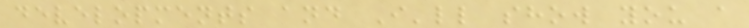developments and I'll show you a
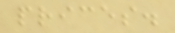prices.
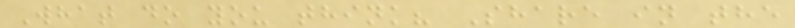What do you think? Share in the
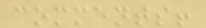comments!
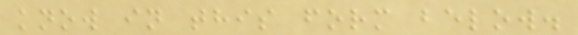know in this form below.
